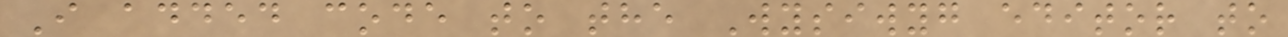I added code to the Wysiwyg editor to
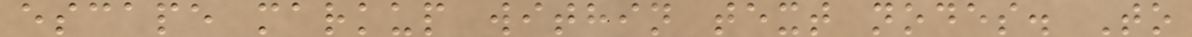escape markup within text nodes. To
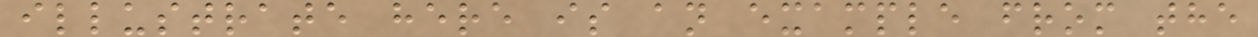illustrate here is an example from the
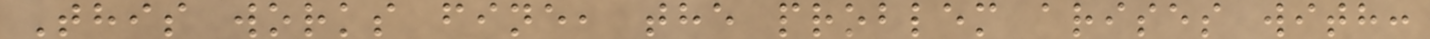This works fine, the problem arises with:
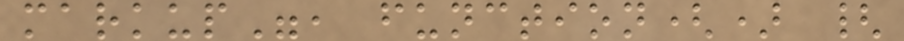markup", function() {
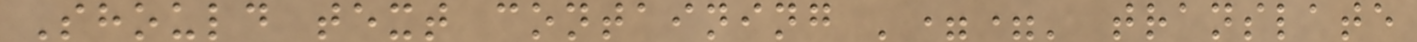Should text containing '==' translate
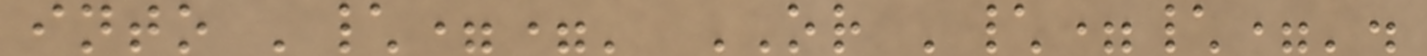into '\==' OR '\=\='.
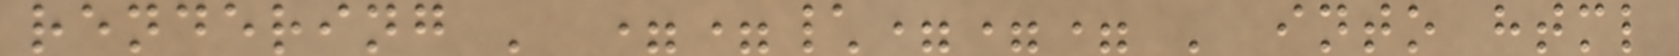rendering ' ==\=== ' into html
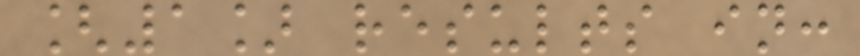[1] results in:
